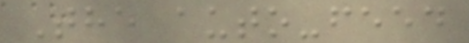The auto-feed
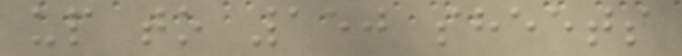up to 150 sheets
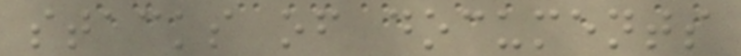stacks of documents
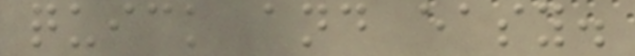quick and easy.
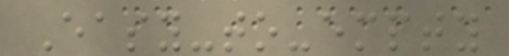Easy-to-empty
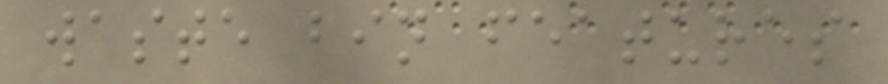waste bin features
